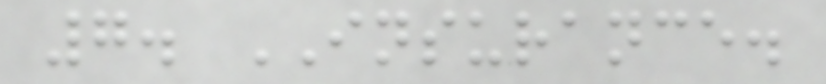7. INSURANCE.
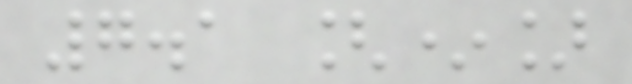7.1 [*]
